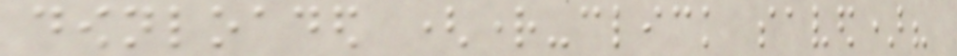downloaded (right-click saved)?
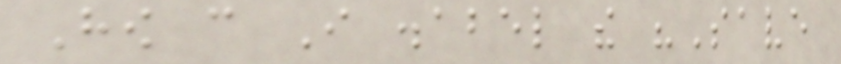How can I disabel the "Save
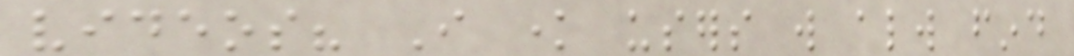videos? I know users will always find
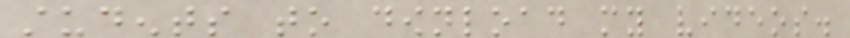students to download my videos.
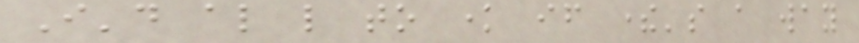I'd also like to know if there's a way
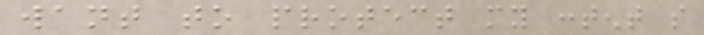want to protect my content so
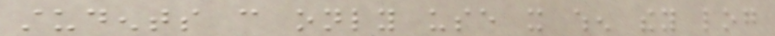students can only use it when they log
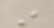in
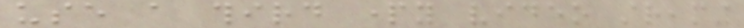use a third party video streaming
